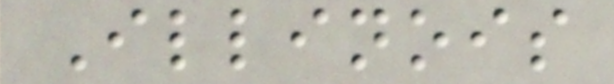Illinois
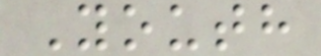Youth
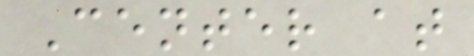Center at
